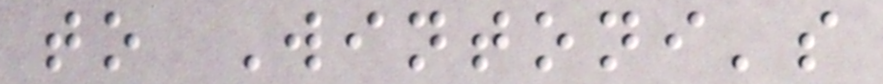to Wintoni's
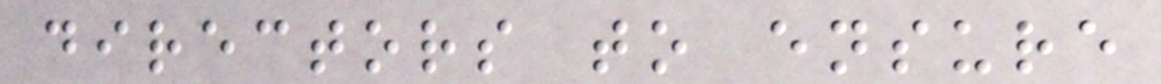directors to ensure
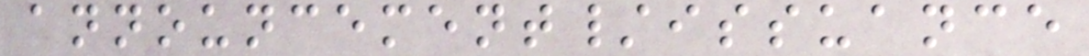announcement/issuance
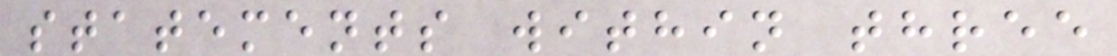statements within three
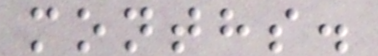months.
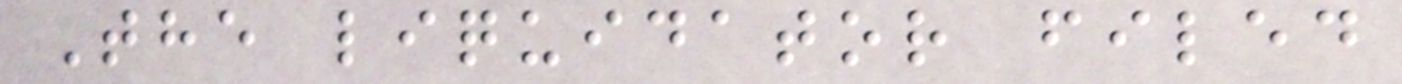The liquidator filed
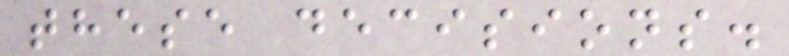these decisions.
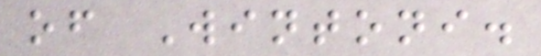of Wintoni.
